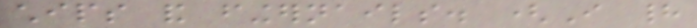chips and fingernails. (I had
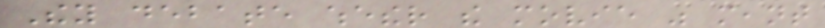They debate whether the movie was meant
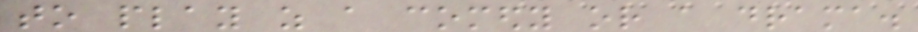to play as a comedy or a drama.
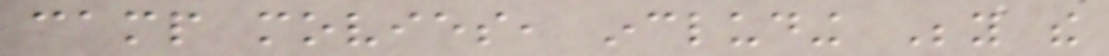camp movies, including Beyond the
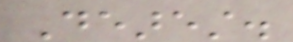Dearest.
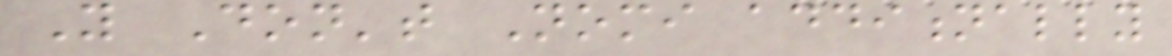You Don't Nomi additionally
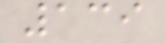139
